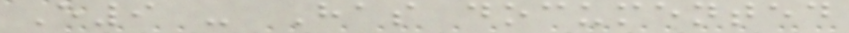E9 - Has documented
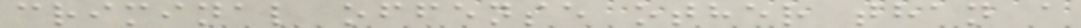criminal offense other than a
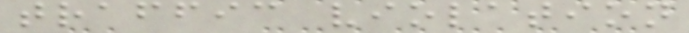traffic violation
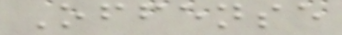Offense
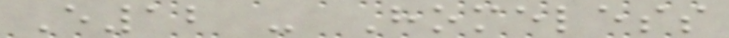E12 - Homeless
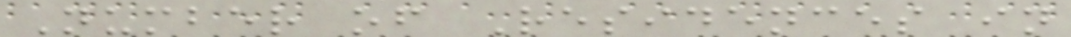Number of Residences in
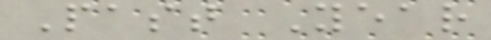Past Year
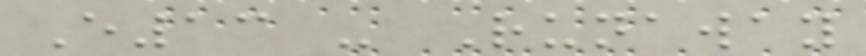E13 - Runaway
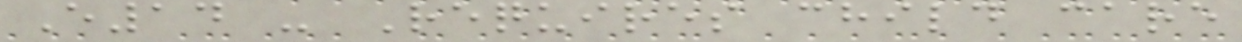E14 - Requires child care
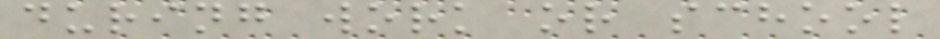during work or school
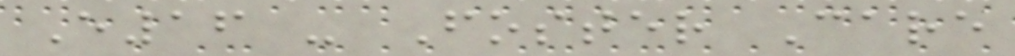E16 - Foster Care
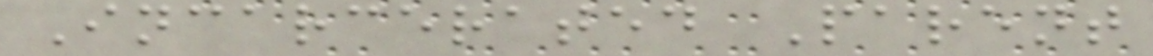Incarcerated Parent
